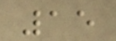15
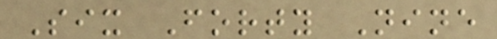Six Forty Nine
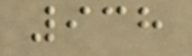938
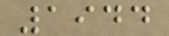1944
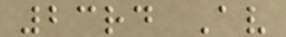23rd Av
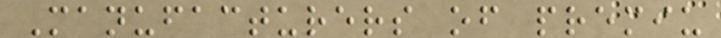Manufacturers of premiu
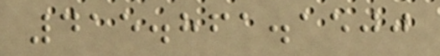415.861.1500
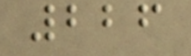226
